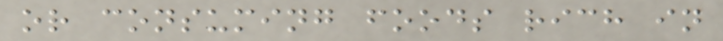or consuming foods rich in
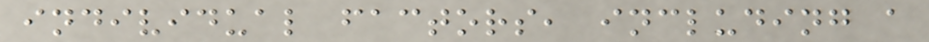individual factors, including a
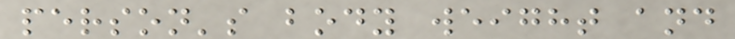person's body weight and
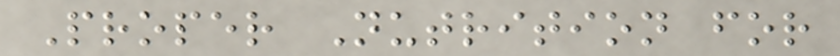Proper Nutrition for
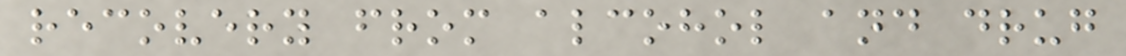recovery from alcohol and drug
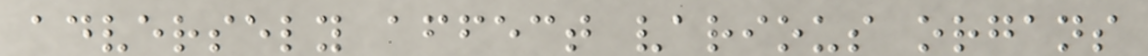adversely affect various organs
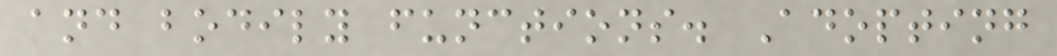and bodily functions. Adopting
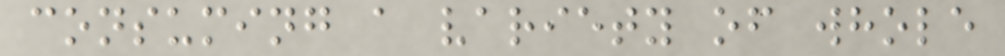consuming a variety of whole
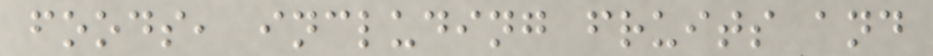foods, including fruits and
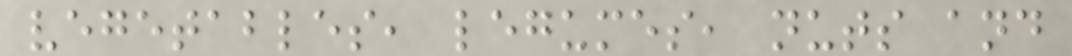vegetables, legumes, nuts and
